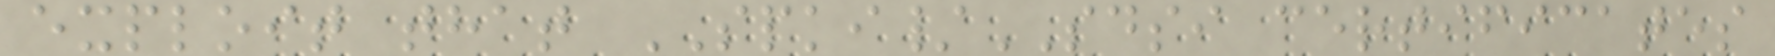exploit that SPKI/SDSI certificates
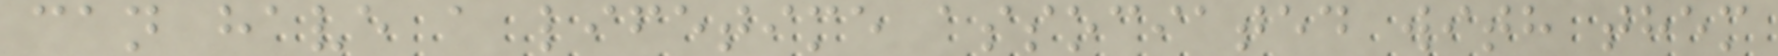can have a lifetime associated with them
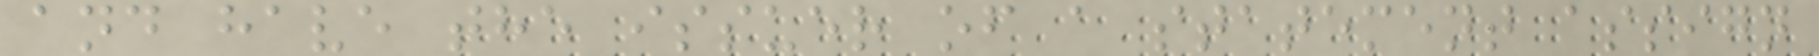and have the issuer of a statement assign
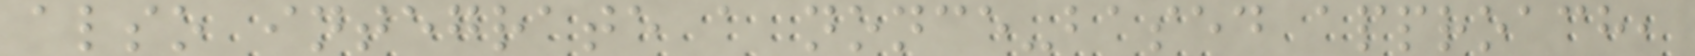also integrate a nonce-based approach,
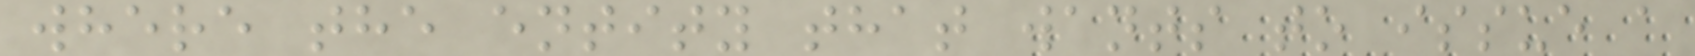where the entity that wants to issue a
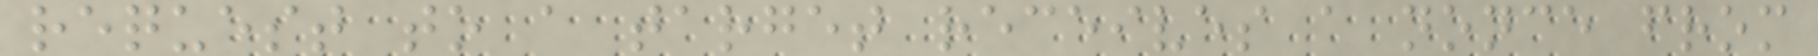request to a target receives a nonce from
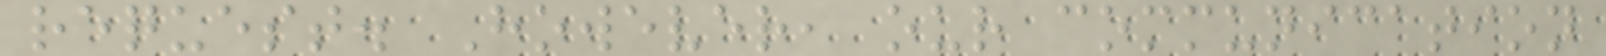request. However, our communication
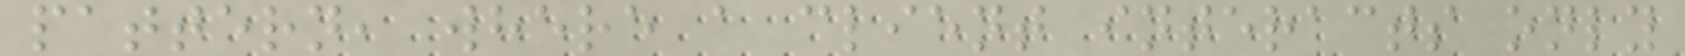pattern, where a client interacts only
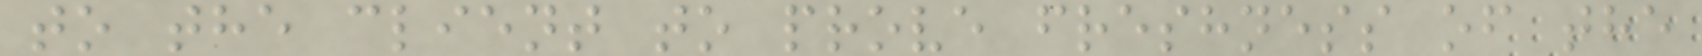to the client to prove freshness of the
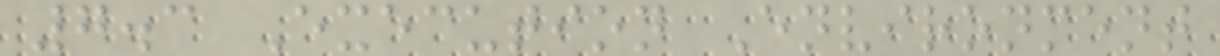7.3 Execution Environment
